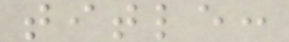title:
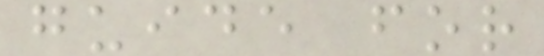guide for
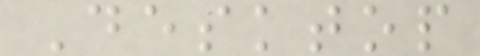Desktop
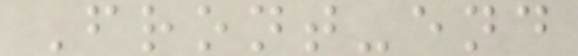Front-end
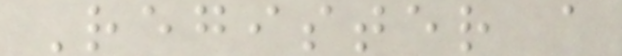Register a
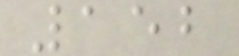152
